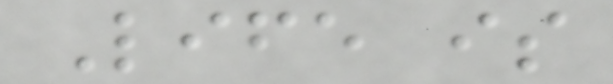Life is
